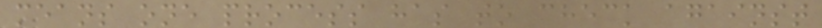means one process has to check against
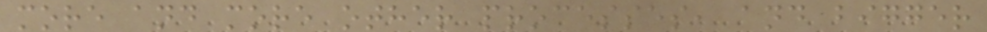more and more other processes, and bigger
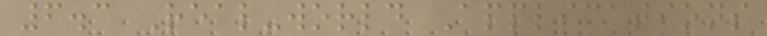6.3 Real-world Applications
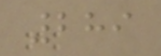289
